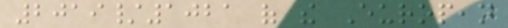2019/1021 of the European
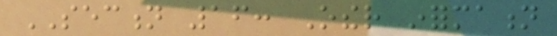SECTION 16: Other information
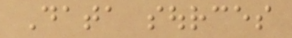Data sources
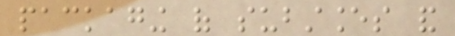packaging of substances and
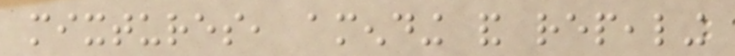mixtures, amending and repealing
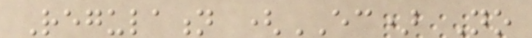Regulation (EC) No
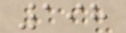198
